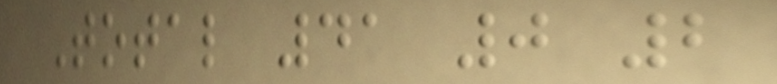Total 41 0 2
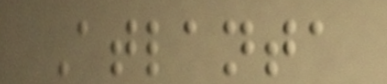Atlanta
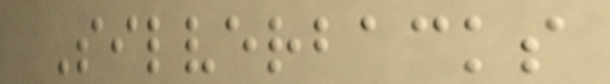Silverbacks
